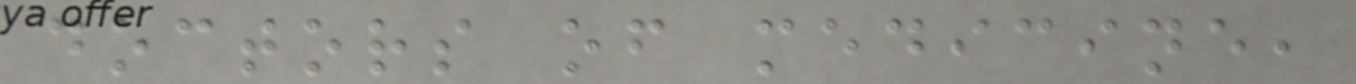doctors of medicine,
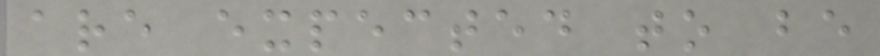are expected to be
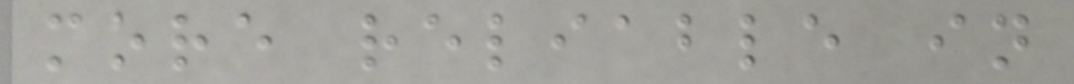more reliable in
